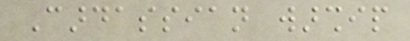Cardassian warship
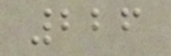226
